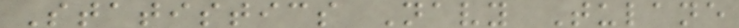Statistics Navy Tulane
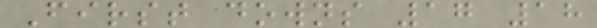First downs 17 18
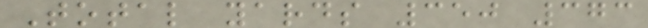Total yards 350 373
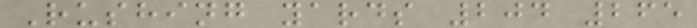Rushing yards 204 265
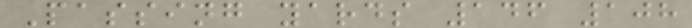Passing yards 146 108
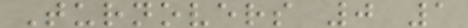Turnovers 0 1
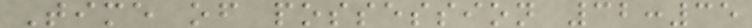Time of possession 32:35
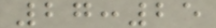27:25
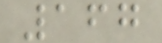167
